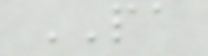PA
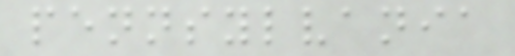pennsylvania
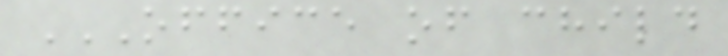OFFICE OF CHILD
